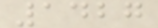1427
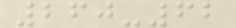260-62
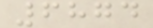6874
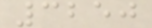3250
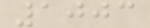1003
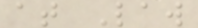at Law
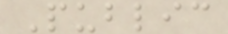Public
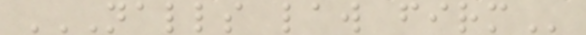NALLS LAW FIRM
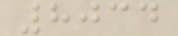8034
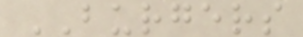BURGERS
